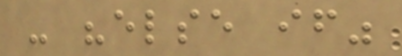- "else if"
